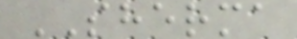SHERMA
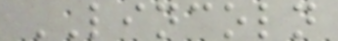LINCOLN
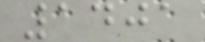1401
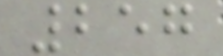257
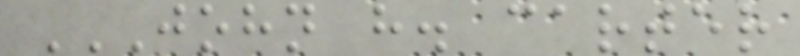JOHN H. CARTER
